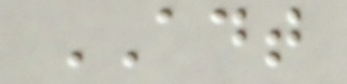ADT
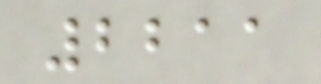2211
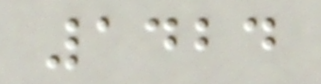1424
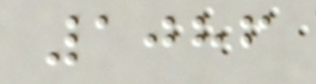1086
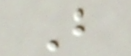B
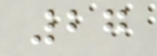27
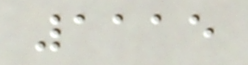1115
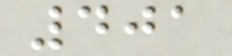401
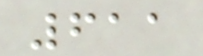611
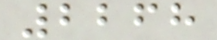2268
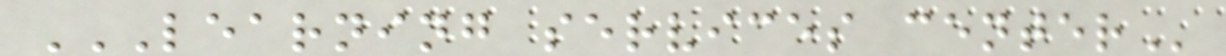LEARNING SERVICES CENTER
